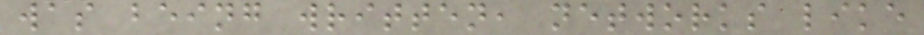was being written, networks like
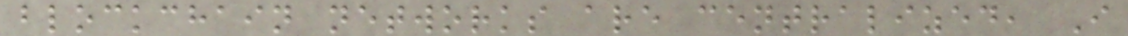blockchain networks are centralized, I
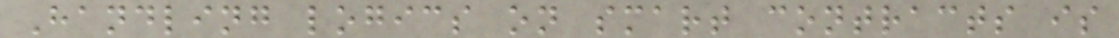Handling logics on smart contracts is
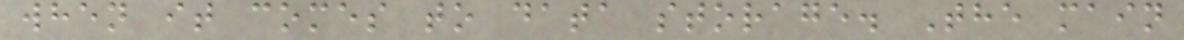when it comes to data storage. The main
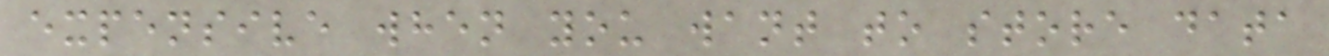expensive when you want to store data
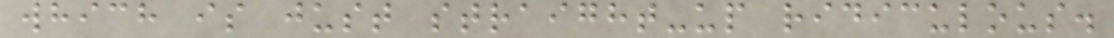which is just straight-up ridiculous.
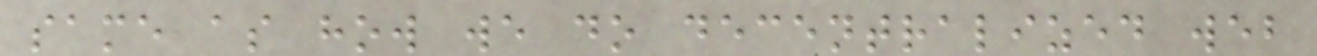same as how we do decentralized web
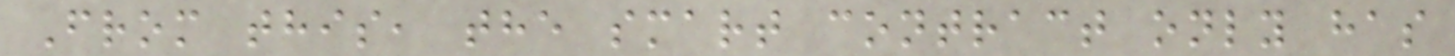From this, the smart contract only has
